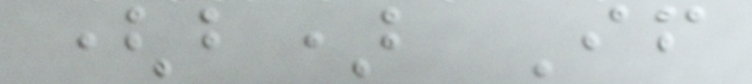(b) If
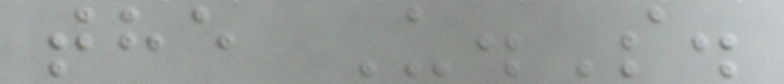the U.S.
